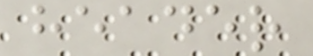header
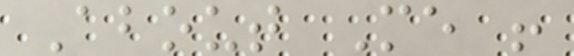About Me !
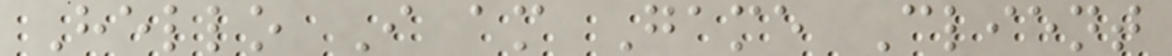Hello I am Game Client
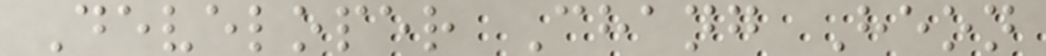Developer Chang Heon
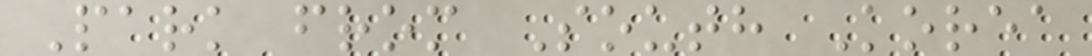Park from South Korea
